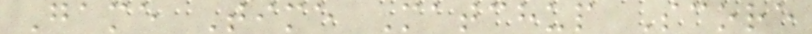Game Time Matchup Score
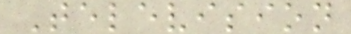Television
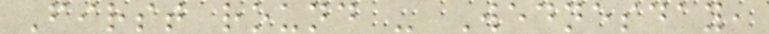First round - Wednesday,
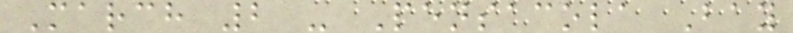March 2 - Pensacola Bay
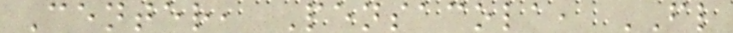Center, Pensacola, FL
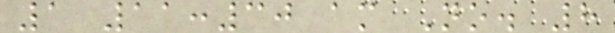1 11:30 am No. 8
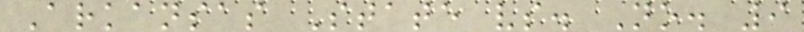Arkansas State vs. No. 9
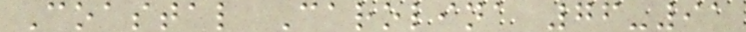Coastal Carolina 76-91
